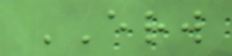ERW
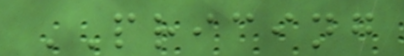PRICING
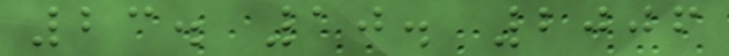23. 10. 2006
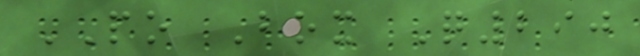PO Box Q290
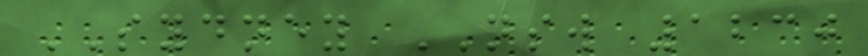SYDNEY NSW 1230
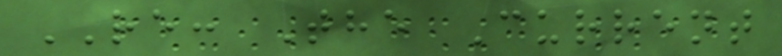RE: The Current
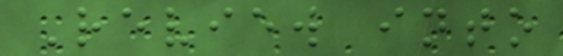Review into
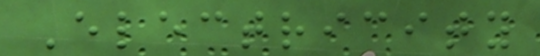Electricity
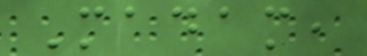Madam,
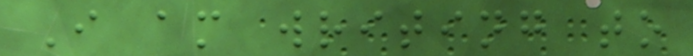I am writing to
